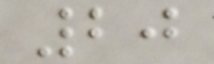20
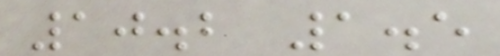10.2 1.5
